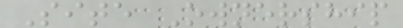Site Ownership
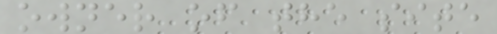owner of the site
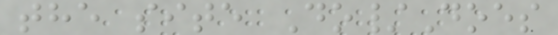the site Do/Does
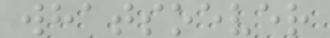whatsoever
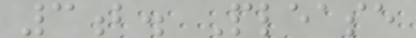3b. Please
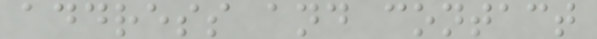address and contact
